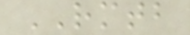RMTB
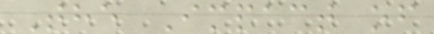The Impact of
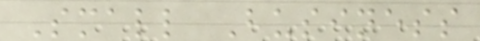Small Business
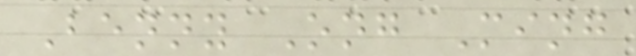Benny Ong Ming
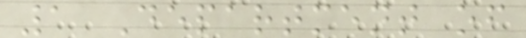1 Department of
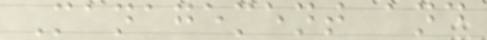Management and
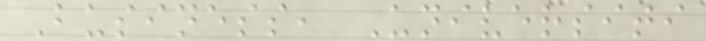Business, Universiti
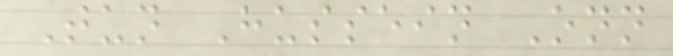Tun Hussein Onn
